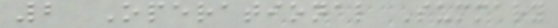2 Operational Summary
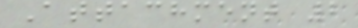Attachment 2
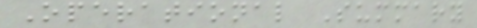Operational Summary
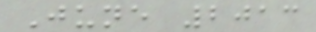June 2013
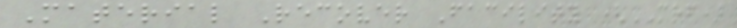Material Recover Facility (MRF)
